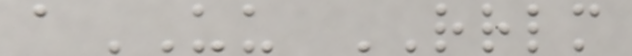aUU RRLM
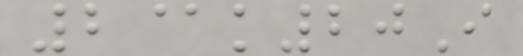2@k20I
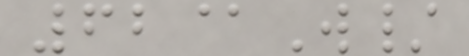62@W/
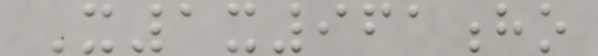X1x961ho
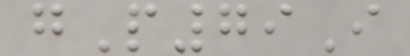gP79I
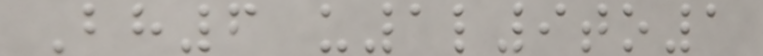Bh6 u1l9to1
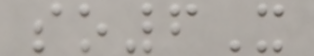so6X
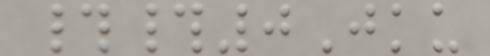##0Jku
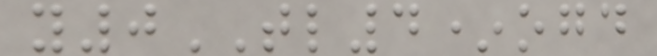y0TL4*ogd
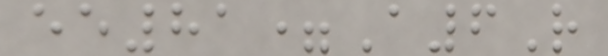ee81=A6R
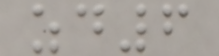zd6
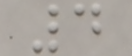4
